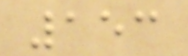153
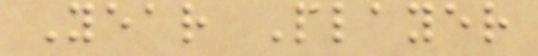Year Player
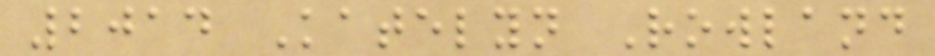2014 Katelyn Rowland
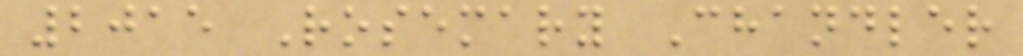2015 Rosemary Chandler
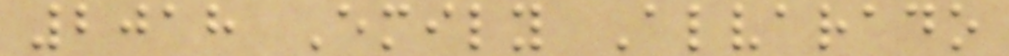2018 Emily Alvarado
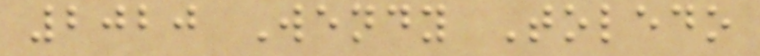2020 Wendy Toledo
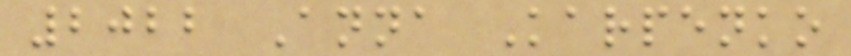2022 Anna Karpenko
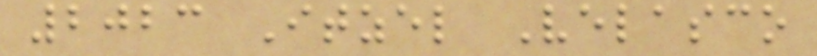2023 Itzel Velasco
